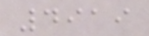4919
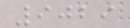9029
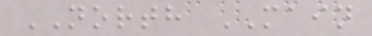NORTH MAIN
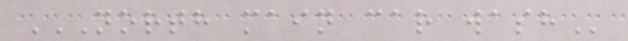NORTH MAIN CAR WASH
